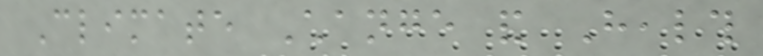Climate Change and Health
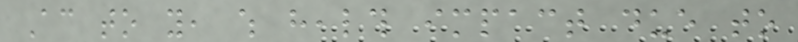According to you, which health impact due to
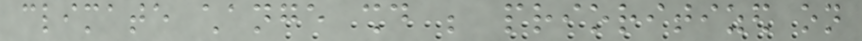climate change should be prioritized on
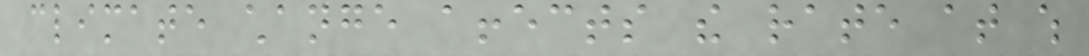climate change affects the rate at which
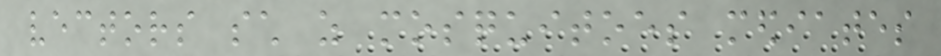vectors such as mosquitoes mediates
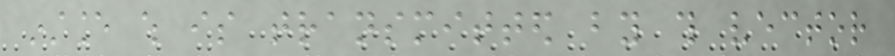instance which is transmitted by this vector
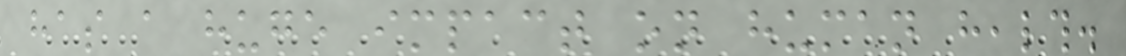has a huge impact on human health.
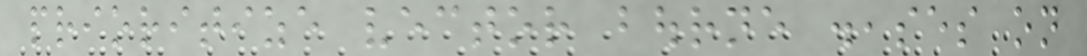prioritize vector bourne diseases on
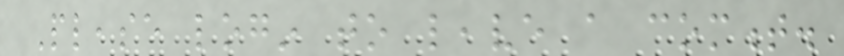Please login to leave a comment.
